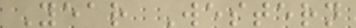Year Western
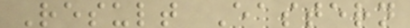Result Eastern
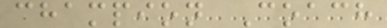champion Coach
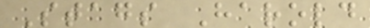Stags Harold
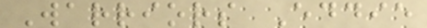Warriors Eddie
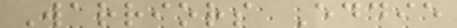Warriors Eddie
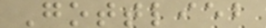Gottlieb
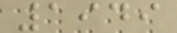1949
